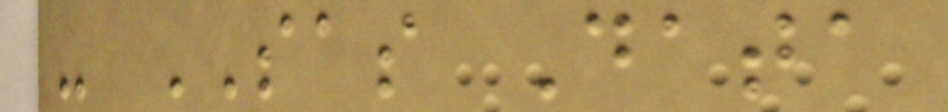- SAS Data
